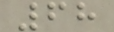68
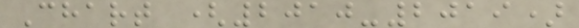Chart (2010-2019)
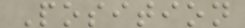Position
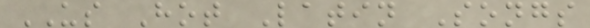US Hot Latin Songs
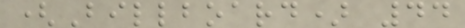(Billboard) 44
